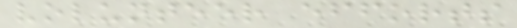volunteer efforts
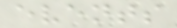events
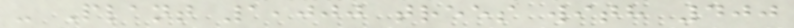- Plant 1,000 trees with 400
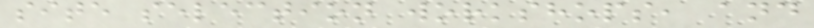site selection workshops, and
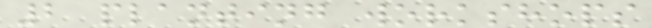2 planting workshops
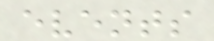events
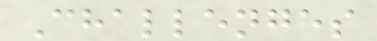Challenges
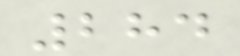284
